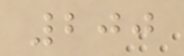200
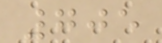705
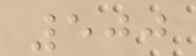500
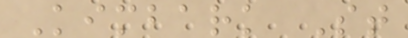Kimbark St
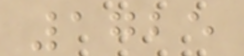1725
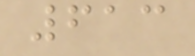613
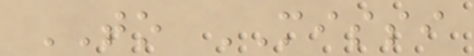TO MISSI
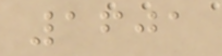1601
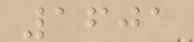1601
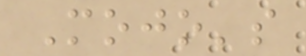Mojo's
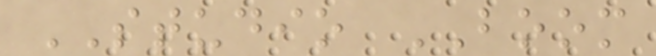STUDIO BOOM
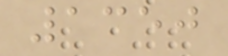1350
